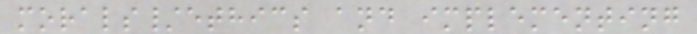morals/ethics and implementing
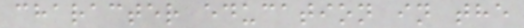character education in the
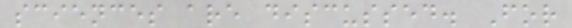sciences are discussed. For
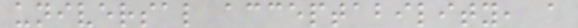universal acceptability, a
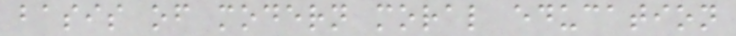basis of modern moral education
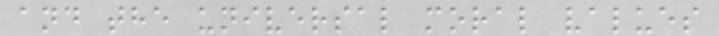and the universal moral values
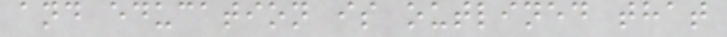and education is outlined that
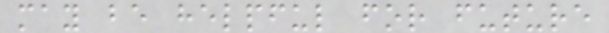may be helpful for future
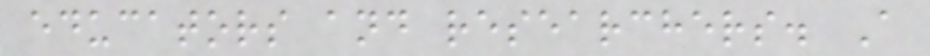educators and researchers. A
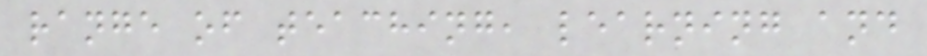range of teaching, learning and
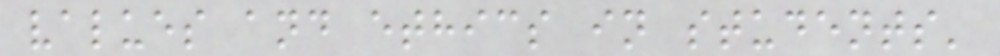values and ethics in students'
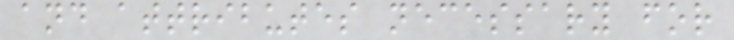and attributes necessary for
